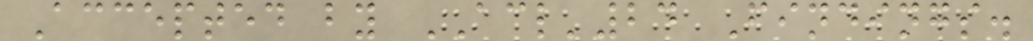Accepted by ACL'24 Findings.
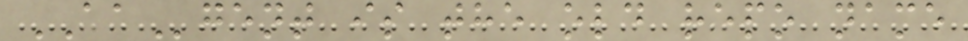AAgent is the old repo name
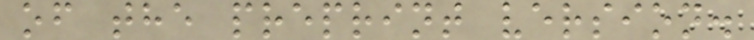of the preprint version.
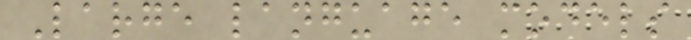Large language models
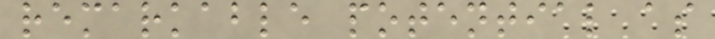remarkable potential as
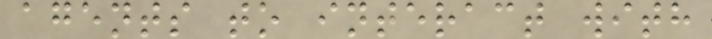agents to interact with
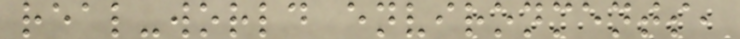real-world environments,
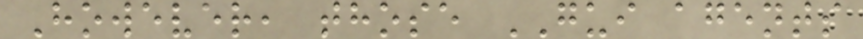However, those GUI agents
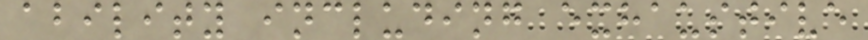ability including exhaustive
